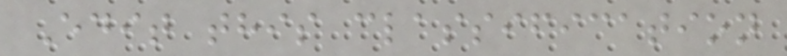Edit this classification
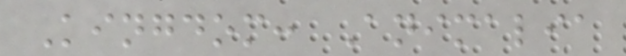Kingdom: Animalia
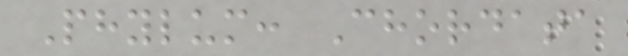Phylum: Chordata
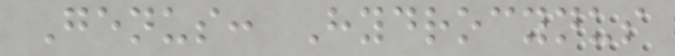Genus: Hydrocynus
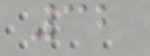32
